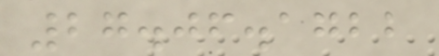27.06.1722
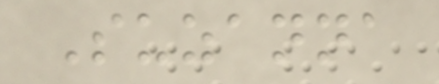Suzanna
